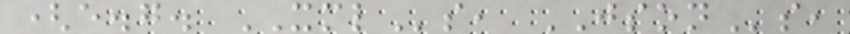(e.g. XMLs, JSONs,
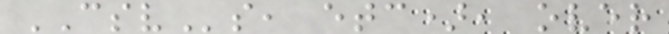CSVs, etc), over
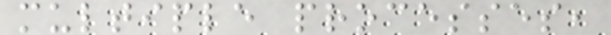multiple processes,
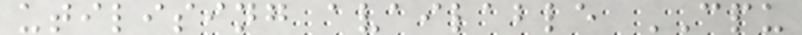utilising available CPU
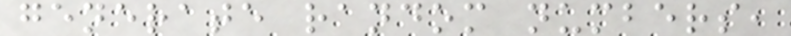generate random numbers,
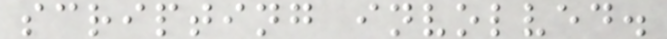scripting involved.
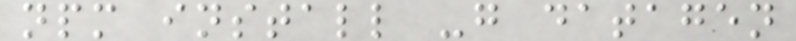npm install -g datagen
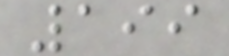199
